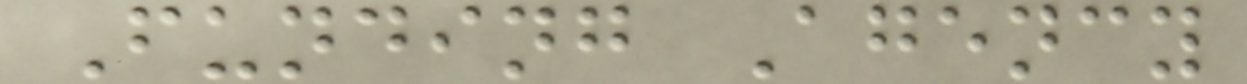Funding Agency
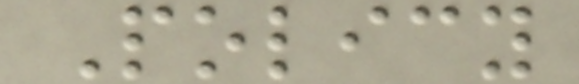Policy
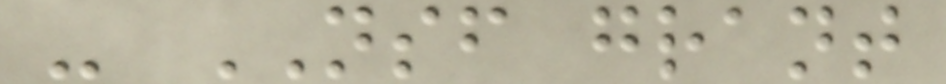- NSF grant
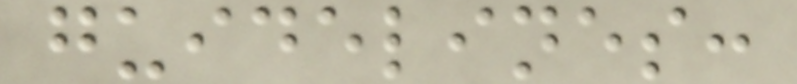guidelines:
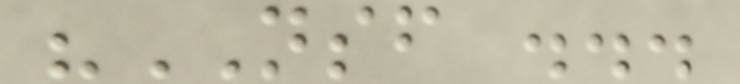"NSF ...
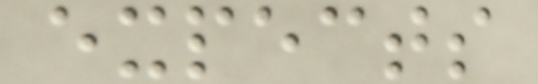expects
